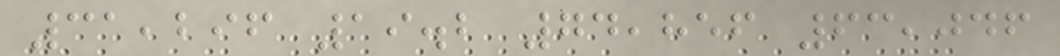31,296 19.2 74,856 63,046
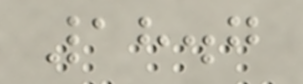18.7
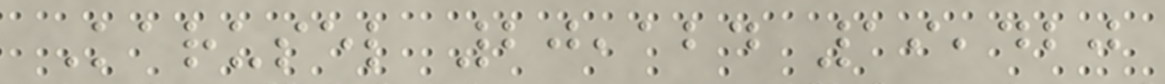Karusel 20,124 19,420
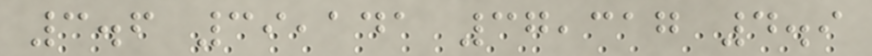3.6 39,141 37,317 4.9
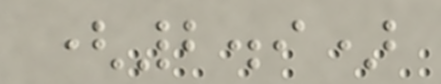(2.9)
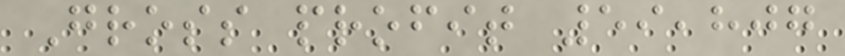Gross profit 59,807
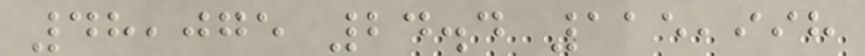48,075 24.4 115,998
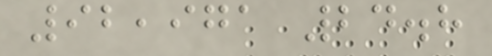92,971 24.8
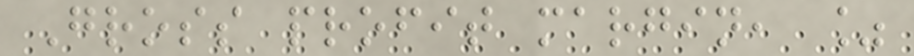Gross profit margin, %
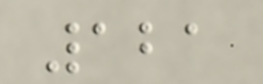121
